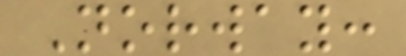Norway:
